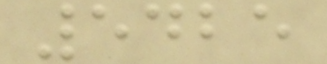5425
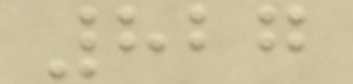827
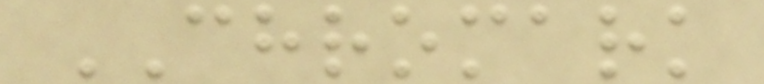CHROMARK
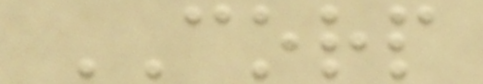CORP
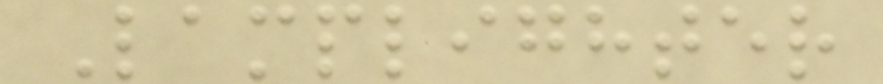Lamplighter
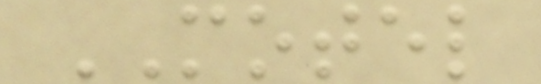MOTEL
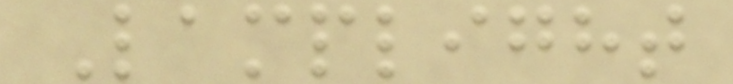Lamplight
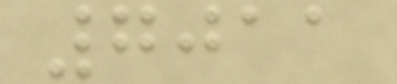7011
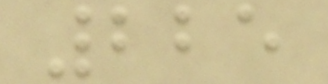225
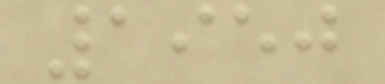1950
